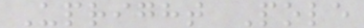Upright Pole
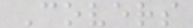Covers
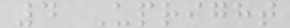4 Upright
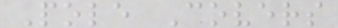Pole Covers
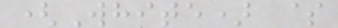(White) $
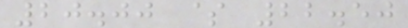20.00 $ 22.50
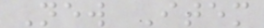New Item
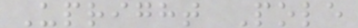Upright Pole
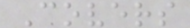Covers
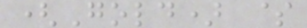(Gold) $
